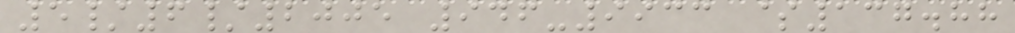5/6/2005 946-9933 $137.88
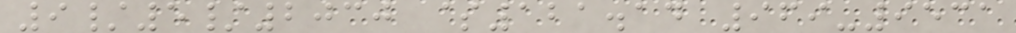9/5/2030 $121.14 969-9531
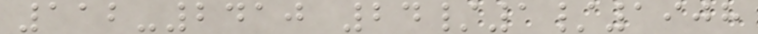112-2410 24/1/1908
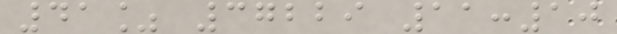41% 37229 11:10
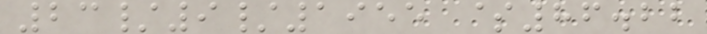23/9/1955 $86.22
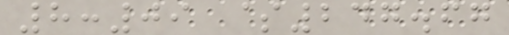8:09 $247.67
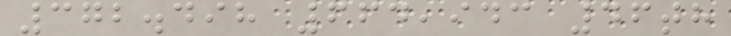372.498 664,943 46th
